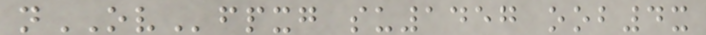nOVfpxg su1457 oob4x
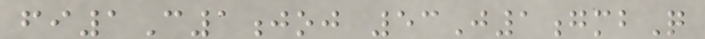fi1C1joj 53J1gmbQ
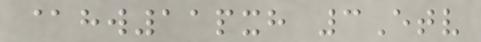@hw11pxh 3Etv
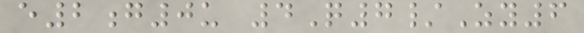e2g0u 4Q7/Zy6
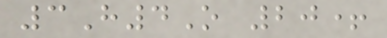3H4O 20+
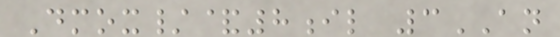Dmox/&8il 3AN
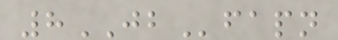8JBfapn
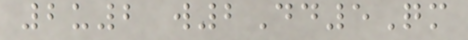2u2 w2Dd5Qm
